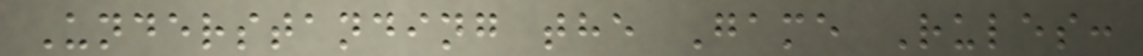Understanding the Game Rules:
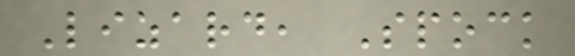Lizard, Spock
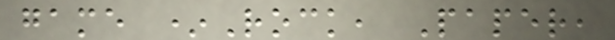game *Rock, Paper,
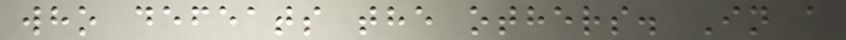who defeats the others. In a
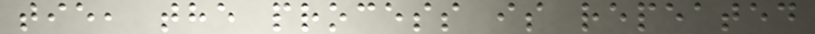tie, the process is repeated
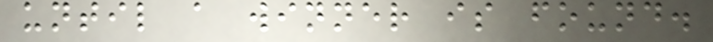until a winner is found.
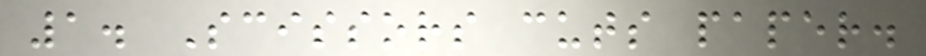1. Scissors cuts paper.
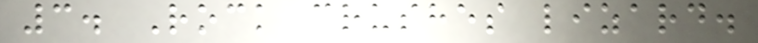3. Rock crushes lizard.
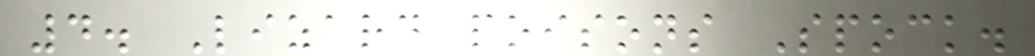4. Lizard poisons Spock.
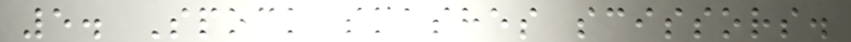5. Spock smashes scissors.
